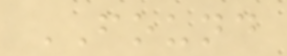FOUND
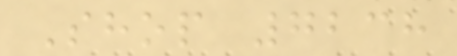Shop 7238
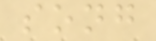song
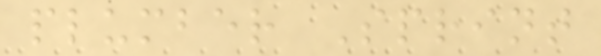plumber Sprint
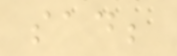sad;
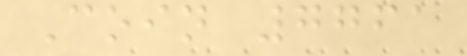Coin 7761
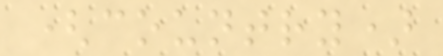(country)
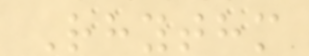Rhythm
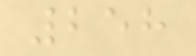258
